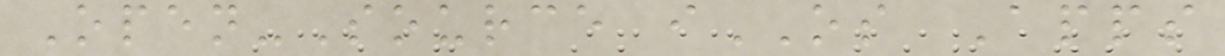Open-Source iOS Apps
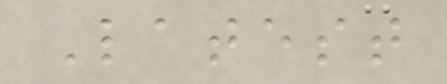Latest
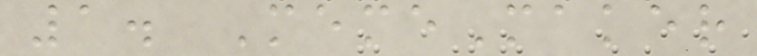1. MemeMaker
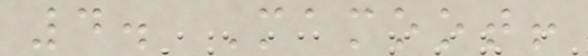4. Mamoot!
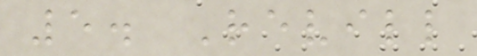5. Revill
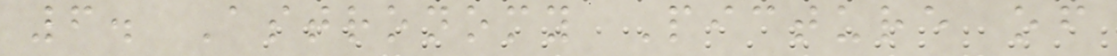6. Astronomy Picture of
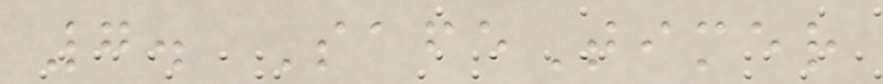7. SafeTimer
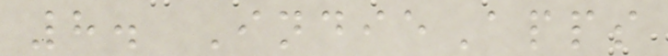8. IndieApps
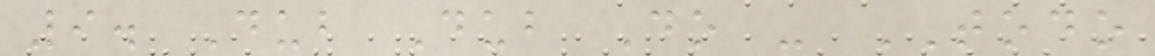9. Dub Dub Do - TODO
